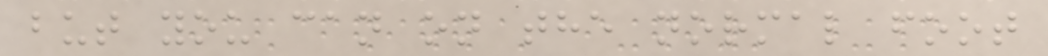but you can on the normal foot
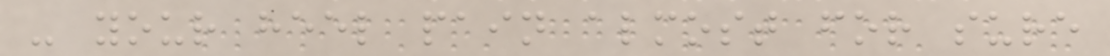- your heel pain almost for sure
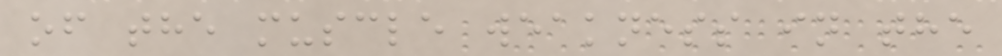of the muscle weakness in the
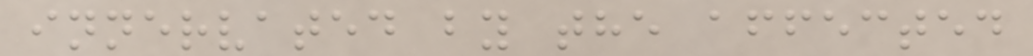innervated by the affected
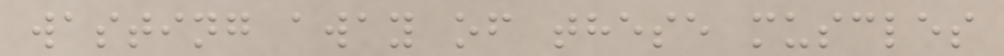wasting away of these muscles
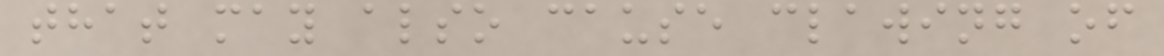that may also cause clawing of
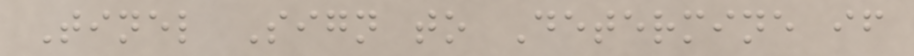Tinel Sign to Determine if
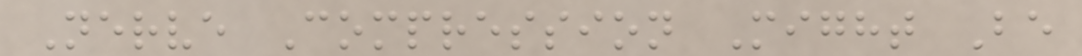Nerve Compression Might Be
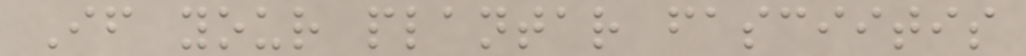If your plantar fasciitis
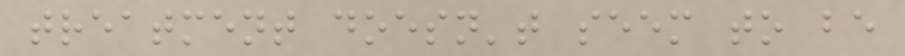treatment doesn't seem to be
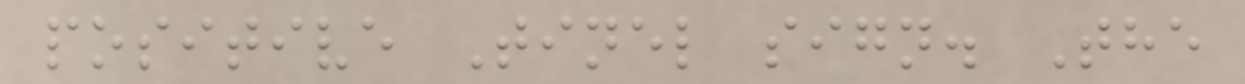positive Tinel sign. The
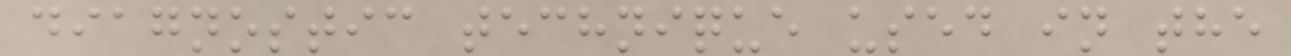diagnostic technique used in the
